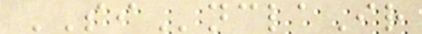SInclaIr
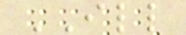ILL
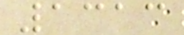1313
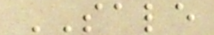SALE
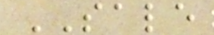SALE
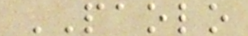PAOLO
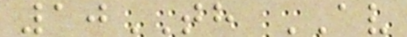10TH AV
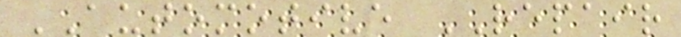AUTOMOTIVE REPAIR
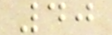40
